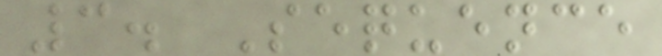3. Sequence
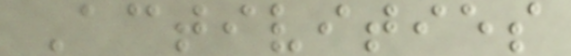Activities
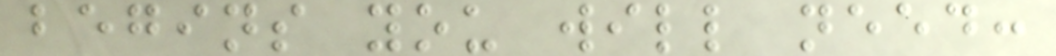begins you will need:
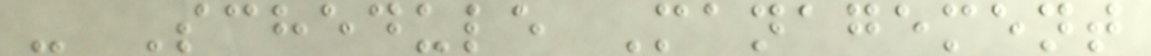- Schedule Management
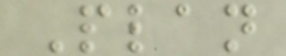Plan
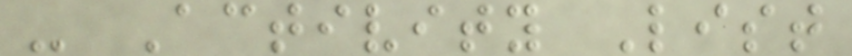- Activity List
